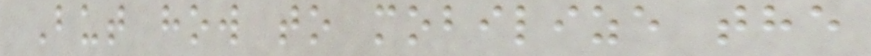But how to mobilize the
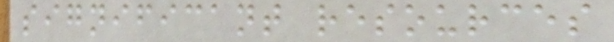significant resources
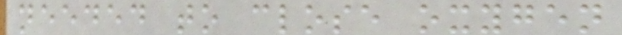needed to close oxygen
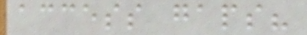access gaps?
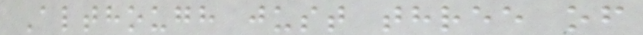Although just three of
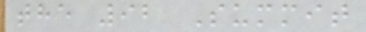the 92 Summit
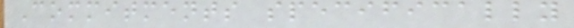Commitments specifically
